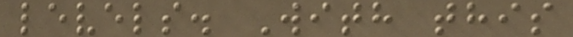levels. With this
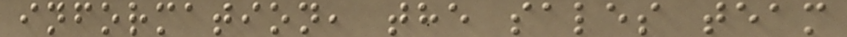information, the sales team
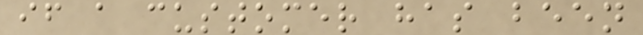if a customer has been
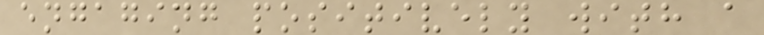engaging positively with a
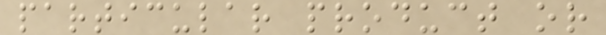particular product or
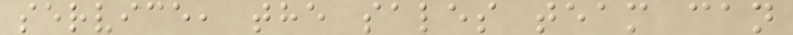service, the sales team can
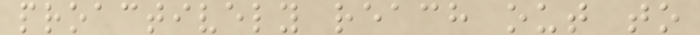proactively reach out to
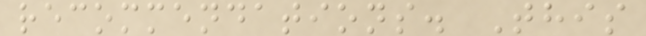recommendations. This
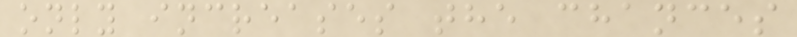only increases the chances
